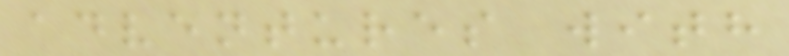adventures with
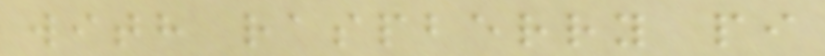with raspberry pi
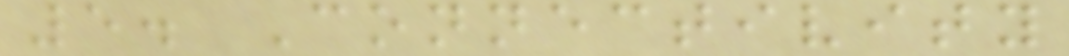5. Connectivity
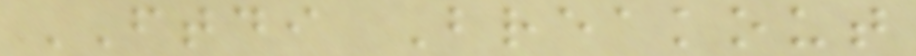FTDI Breakout
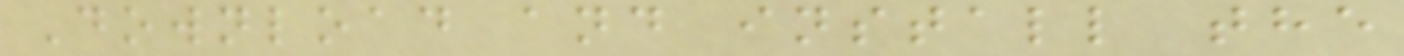Download and install the
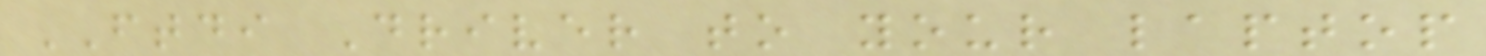FTDI Driver to your laptop
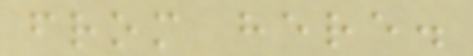from here.
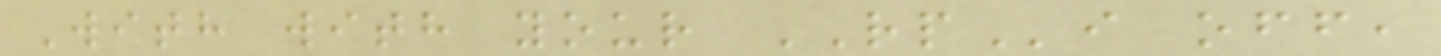With with your RPi off,
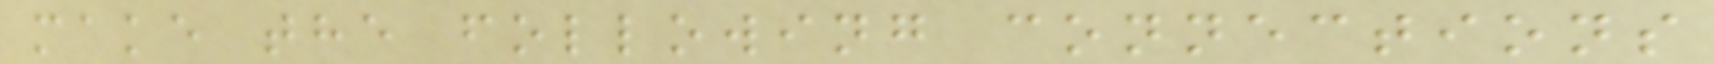make the following connections
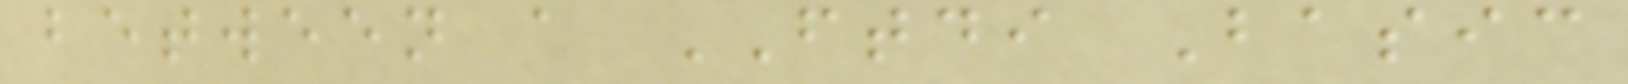between a FTDI Basic
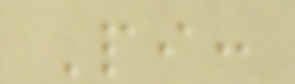Pi:
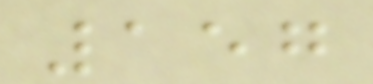157
